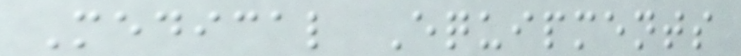Medical Equipments
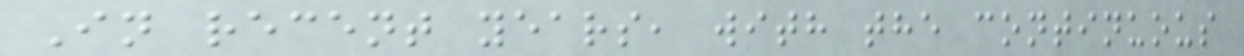In recent years, with the continuous
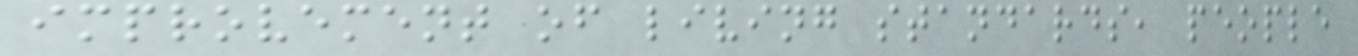improvement of living standards, people
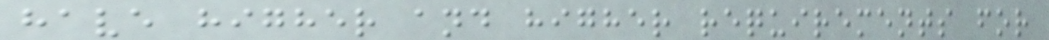have higher and higher requirements for
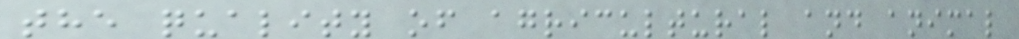the quality of agricultural and animal
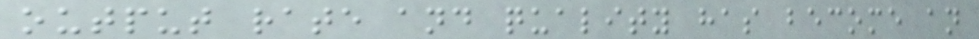output rate and quality has become an
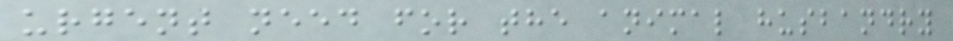urgent need for the animal husbandry
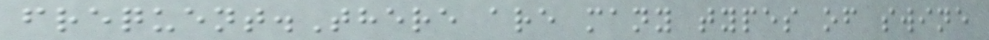frequent.There are many types of swine
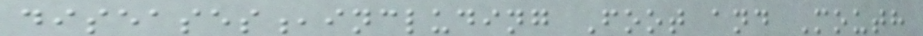diseases,including Foot and Mouth
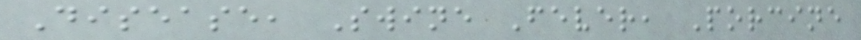Disease, Swine Fever, Porcine
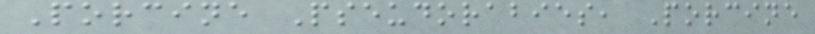Porcine Pseudorabies, Porcine
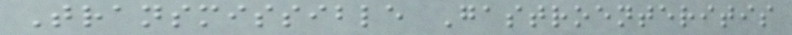Transmissible Gastroenteritis
